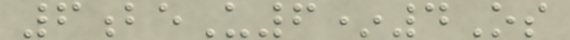6beU6*4Os
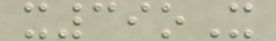x39oX
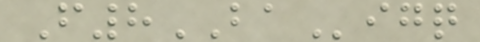F8BAigq
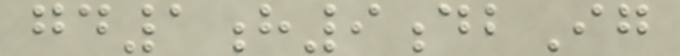gd1h9dbIg
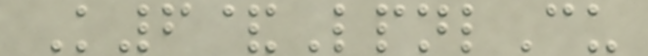K6&LpnlCu
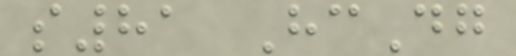s81 HcDg
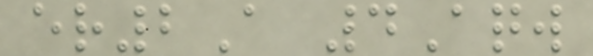er2A 4Aqw
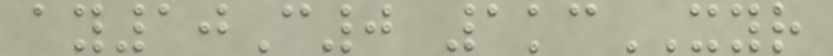ay10C0 1kcXYR
